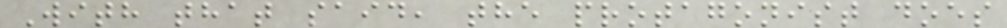With that said, the protagonist does
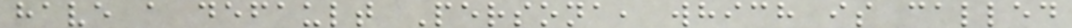have a default Persona, which is called
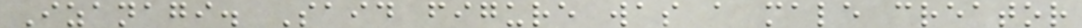Izanagi. Said figure was a male creator
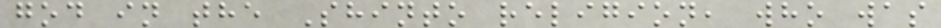god in the Shinto religion, who was
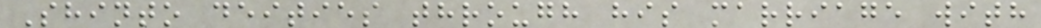Shinto deities through his marriage with
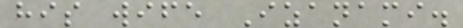his wife Izanami.
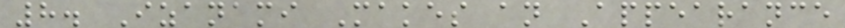8. Izanami Makes an Appearance
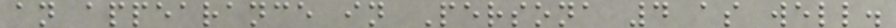an appearance in Persona 4 as well.
